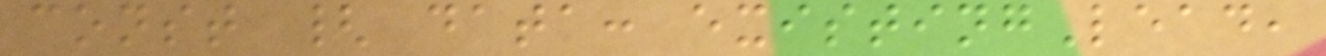const { data: existingLead,
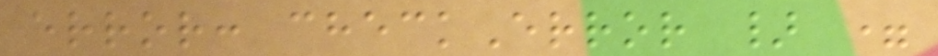error: checkError } =
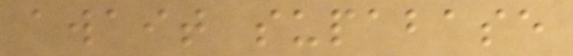await supabase
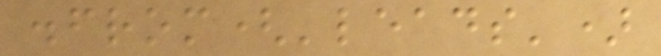.from('leads')
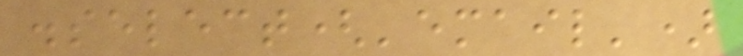.select('email')
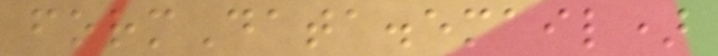formData.email)
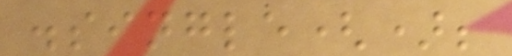.single();
